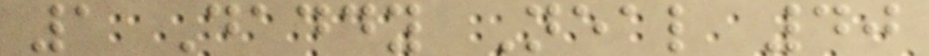1 Daddy Neal 40
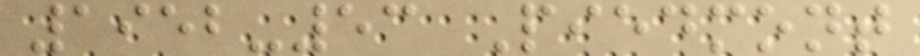1952-53 Piedmont
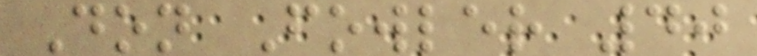Don Fowler 40
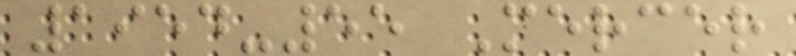1954-55 Mercer
